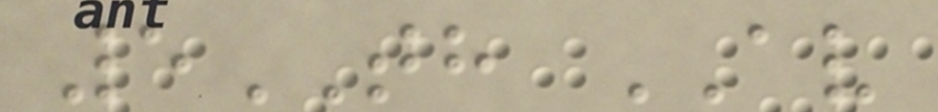5TH AV
